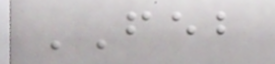FEB
